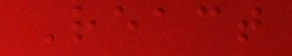React
